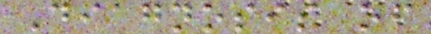Diagnosis of
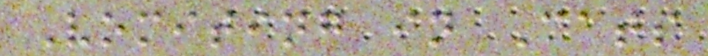Vomiting in Cats
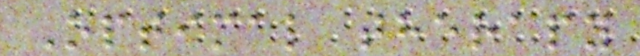Optimal therapy
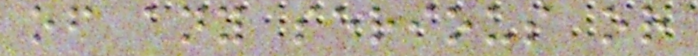of any serious or
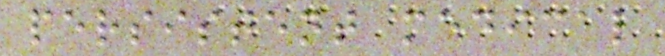persistent medical
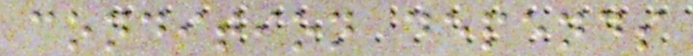condition depends
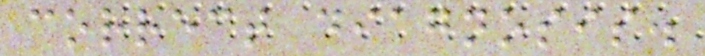correct diagnosis.
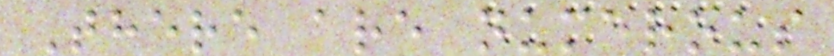There are numerous
